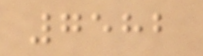7582
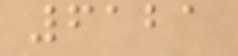6121
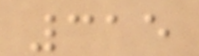315
